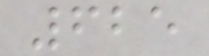625
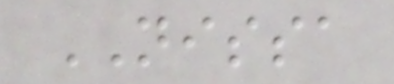NISSA
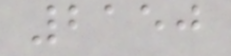2150
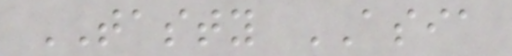TASTY ASIA
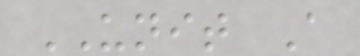UNIT A
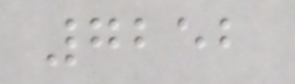7252
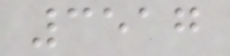3517
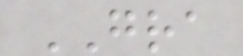GRA
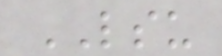LSU
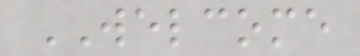WELCOME
